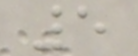5
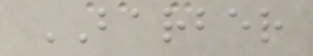BARBER
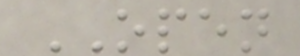OPEN
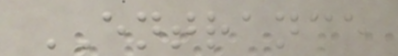ENTRANCE
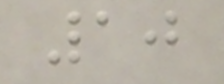10
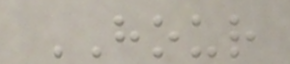HOUR
